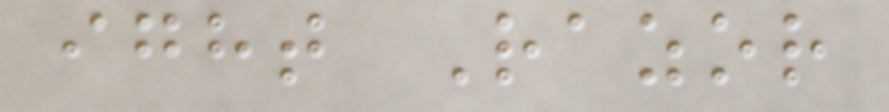ight Razor
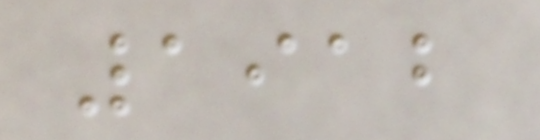1912
